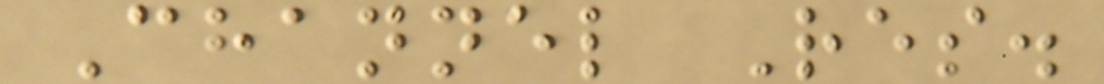Channel Res.
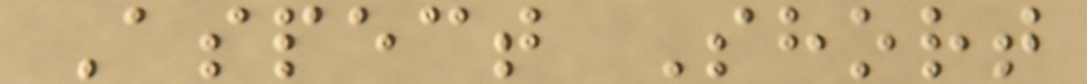Aspect Short
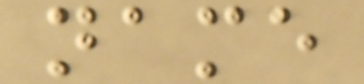name
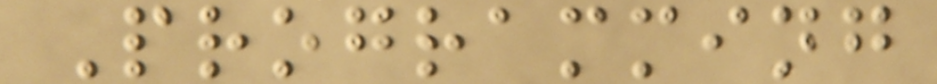Programming
